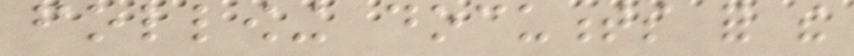following documents for the
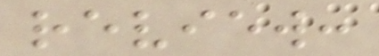review:
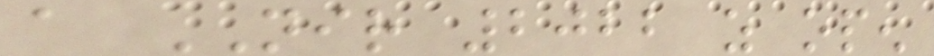a NIR 2022 as open
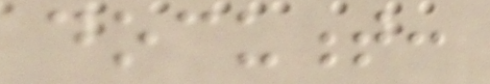document:
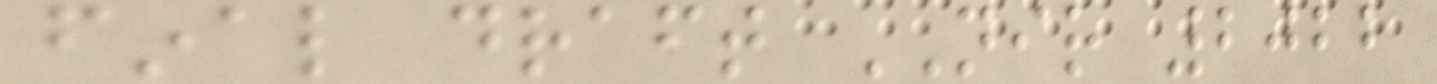final draft NIR 2022
